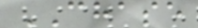CHASE
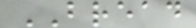BREAD
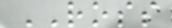ROSS
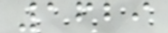1629
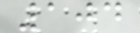104
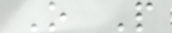O P
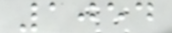1054
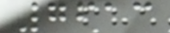7613
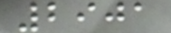2901
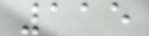115
